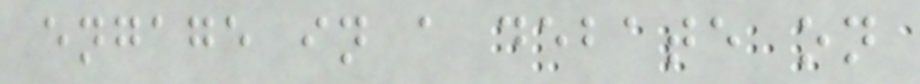engage in a debate on
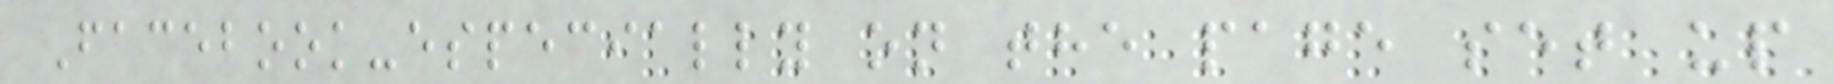Facebook-especially on the page set up
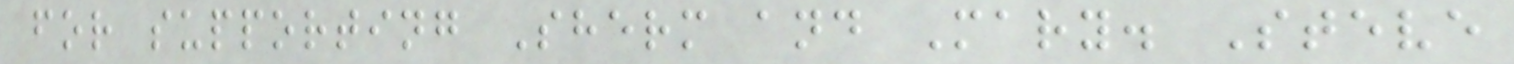for supporting Sherm and Mary. Steve
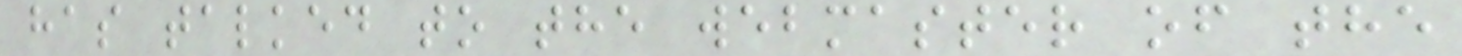has talked to the webmaster of the
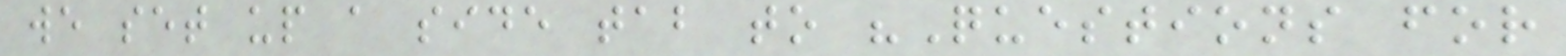we set up a side tab to "Questions for
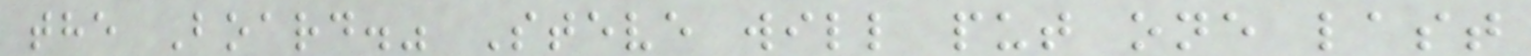the Board." Steve will put one last
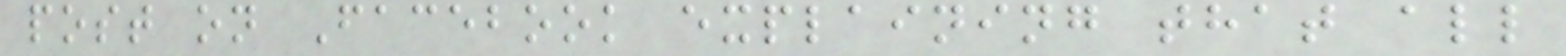post on Facebook explaining that all
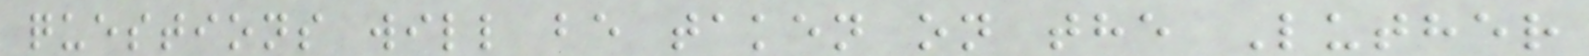questions will be taken on the Luther
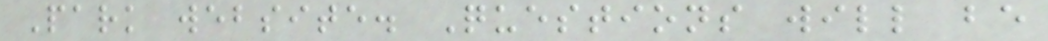Park website. Questions will be
